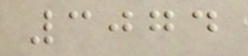3074
